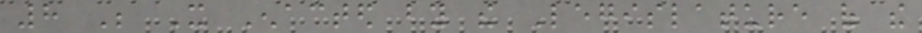8 Be It Enacted by the Legislature of the
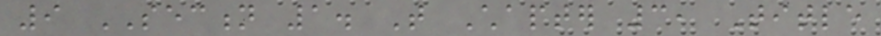9 SECTION 1. That Chapter 3, Title
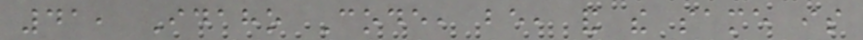41, Idaho Code, be, and the same is
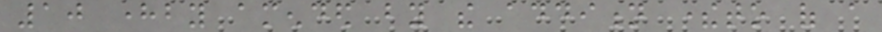10 hereby amended by the addition thereto of a
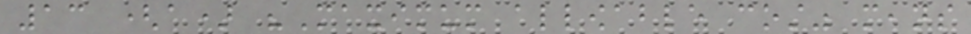13 (a) "Maximum allowable cost" means
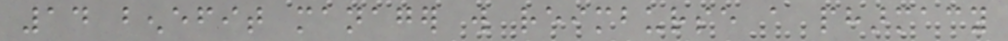14 benefit manager will reimburse a pharmacy
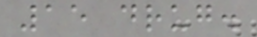15 drug.
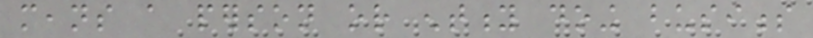means a person or entity doing business
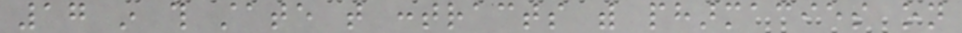17 in this state that contracts with pharmacies on
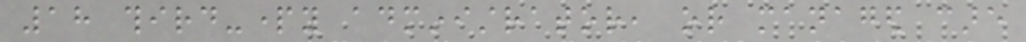18 third-party administrator, or managed care
